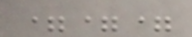===
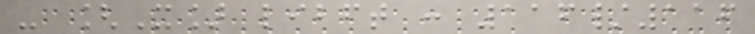- [X] libft : 116/116
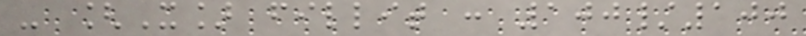- [X] fillit : 100/100
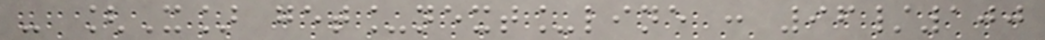- [X] get_next_line : 96/100
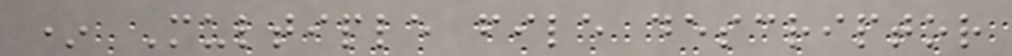* Multiple file descriptor
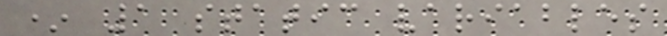* 1 static variables
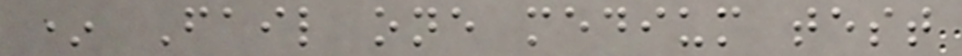* Fail one medium test
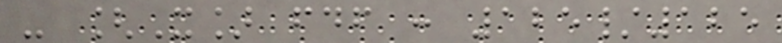- [X] fdf : 125/125
